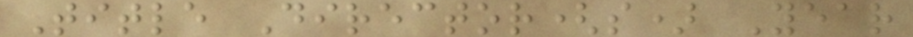Title Director(s) Year
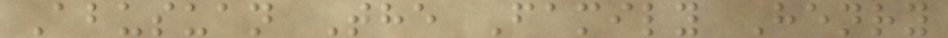Abusuan The Family Henry
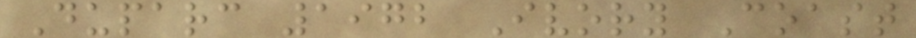Duparc 1972 Ivory Coast
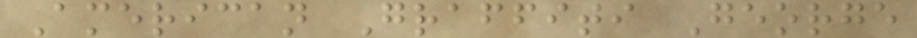American Graffiti George
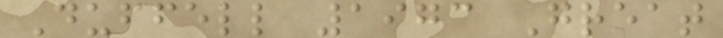Duffell 1973 Great
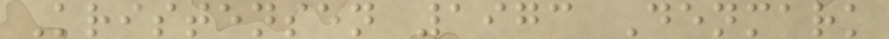Kristensen 1973 Denmark
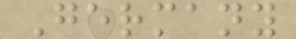Germany
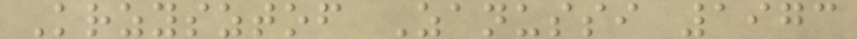Krzysztof Zanussi 1973
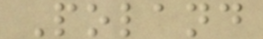Poland
